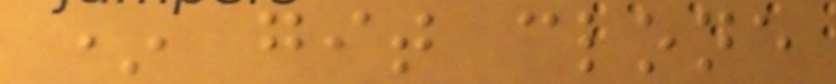* git clone
